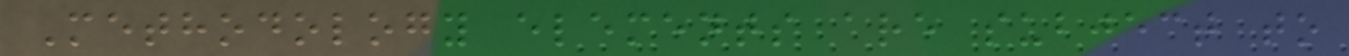Methodology elements are subject to
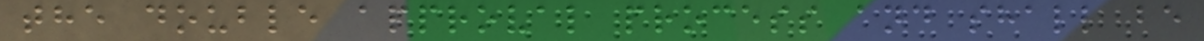the double approval process and shall be
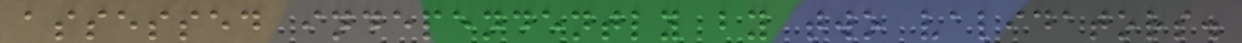assessed independently by two validators.
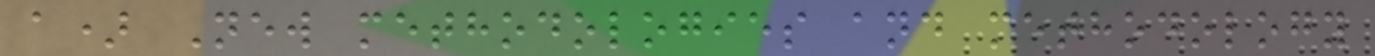a) New methodologies and methodology
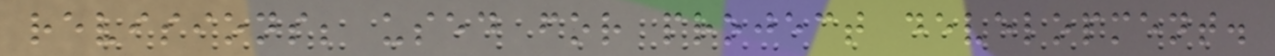revisions; used for project development.
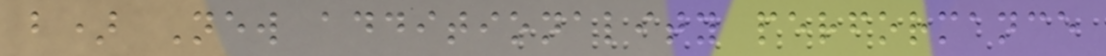b) New additionality performance
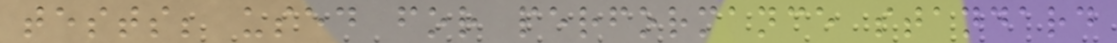tests; used for performance standard
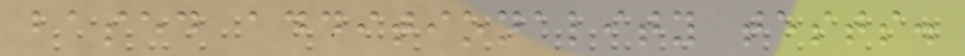based additionality tests.
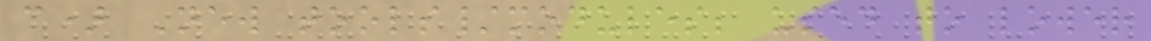c) New tools/modules; used to lower
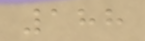188
